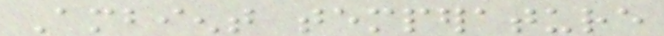Ambient temperature
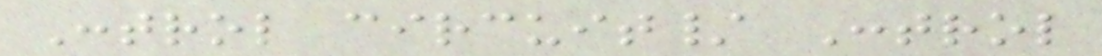Control circuit/ Control
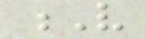V
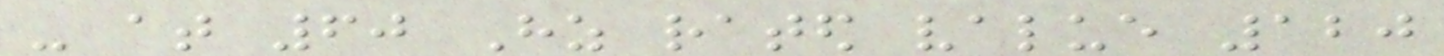- at 60 Hz rated value 120
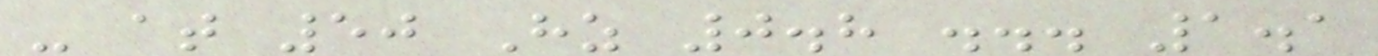- at 50 Hz 0.8 ... 1.1
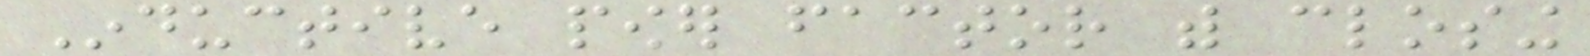Inductive power factor with closing
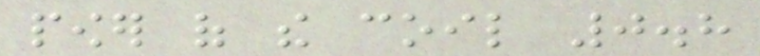power of the coil 0.8
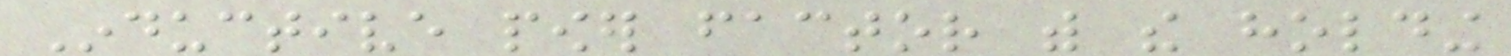Inductive power factor with the holding
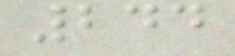244
